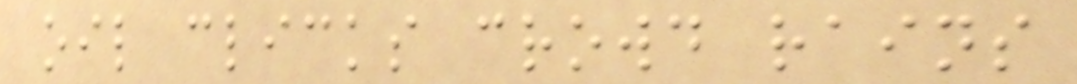oil clicks crowd rains
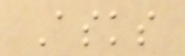Asks
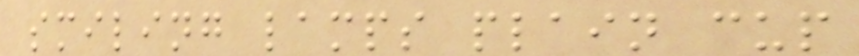smiling lamps plain cup
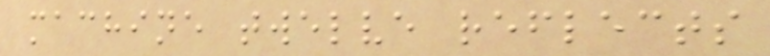machine twelve reflects
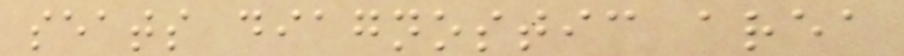seats diagnostic area
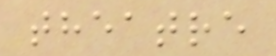theatre
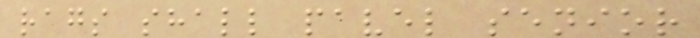rags shall pavel senior
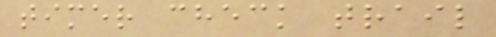timer check trail
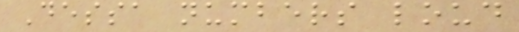Dessa numbers loud
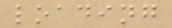loading
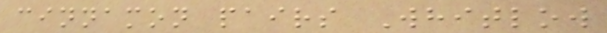cinnamon pairs Whitlow
